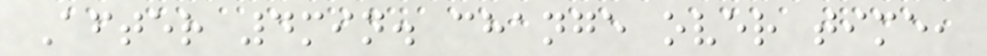After 4min. change over time,
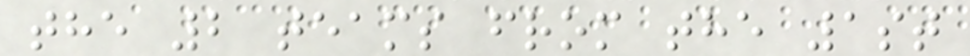the 2 teams from the 1st
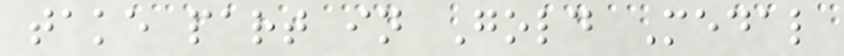take part in Gold Medal
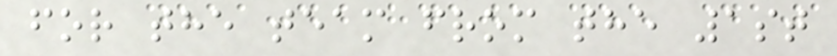for the team from the 1st
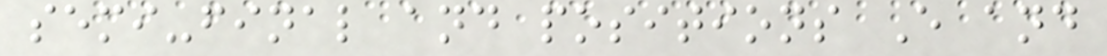semi-final and positions E and
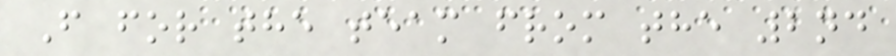F for the team from the 2nd
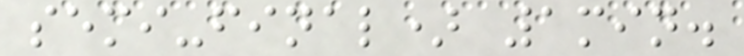semi-final) 1min.
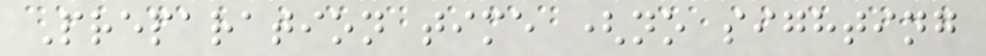Preparation time (no sighting
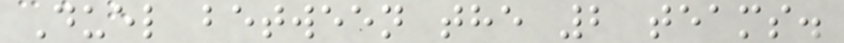Duel between the 2 teams.
